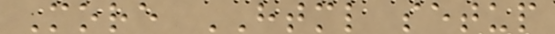More HTML setup
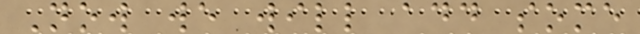Now we will add some
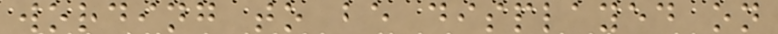wording to be displayed on
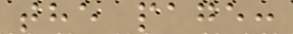the page:
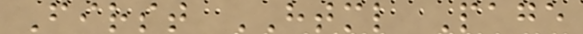First HTML Page
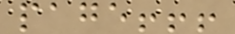page!!!
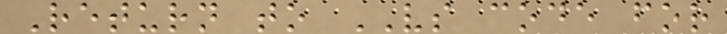Return to VS code for
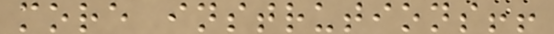more instrutions!!
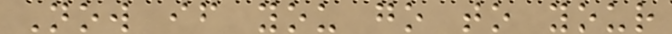Now if you go to your
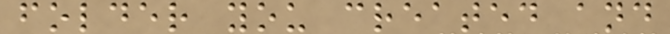folder you created and
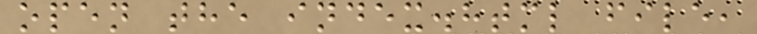open the index.html file,
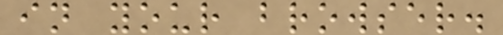in your browser.
